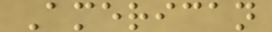American
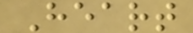Heart
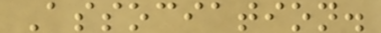Association.
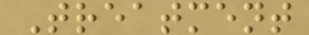Treatment
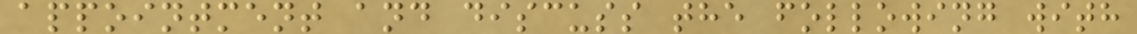appointment and discuss the following with
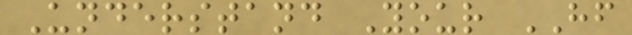Understand Your HF
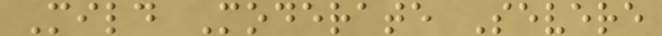Mild Moderate Severe
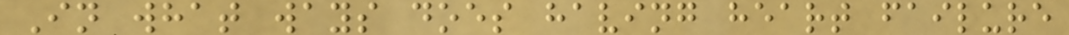In what ways does having heart failure
